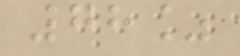78%
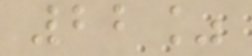22%
